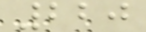220
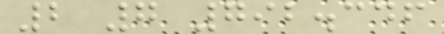2 7 792.346
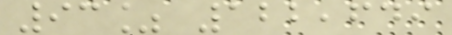93% 122,649
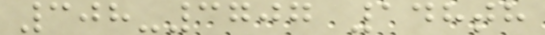308-3707 148th
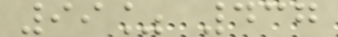99% 437
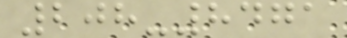208-8471
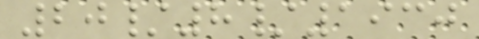20/8/1930
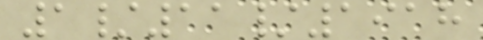1/11/1918
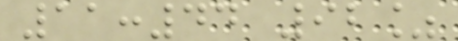11:44 92%
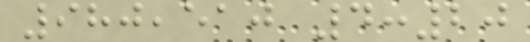980,510 4:20
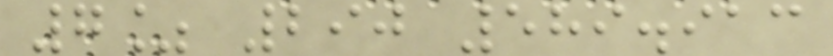7% 290 589.913
